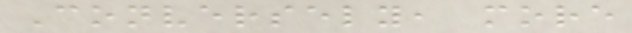Conversely, more
